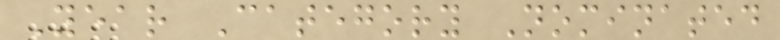Year Category Nominated
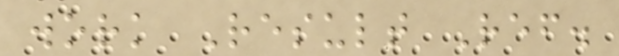work Result Ref.
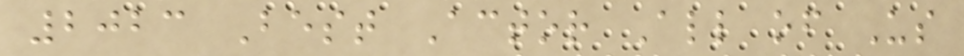2023 Best Actor All of Us
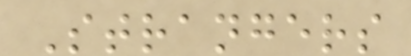Strangers
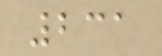231
